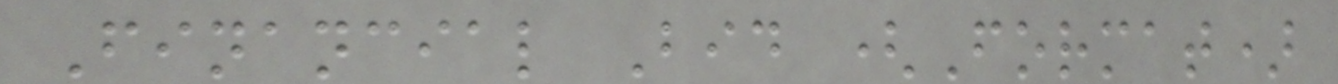Financial Bid (Format)
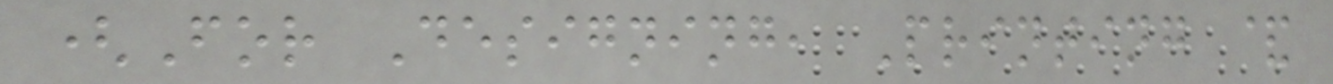(For Designing, Printing &
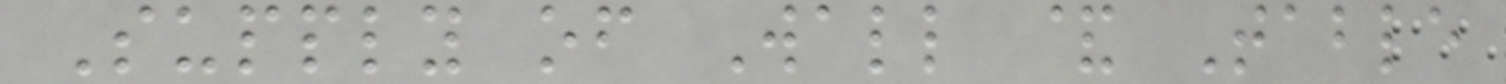Supply of Wall & Table
